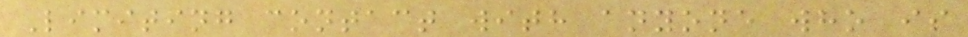Limiting contact with anyone who is
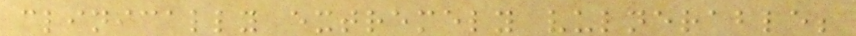clinically extremely vulnerable;
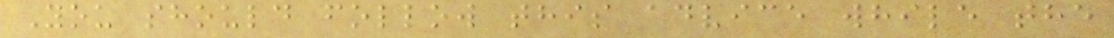You should follow this advice while the
